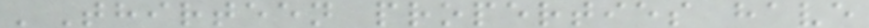'Thirteen properties have
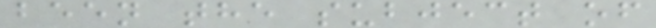been the subject of
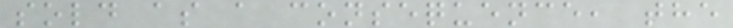sold as a consequence, the
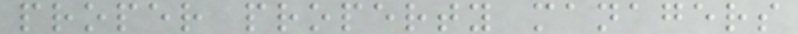proper property managers
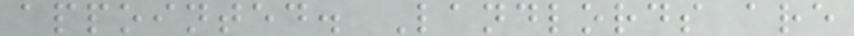appointed. Landlords are
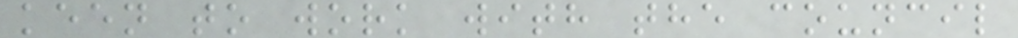keen to work with the council
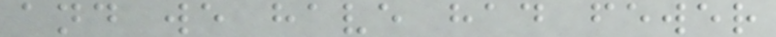and we have had fewer
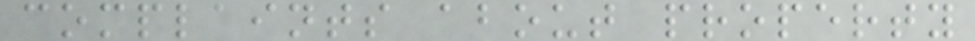complaints about property
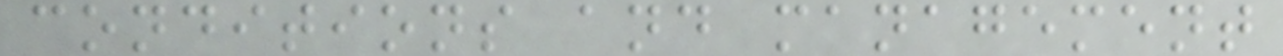conditions and management
